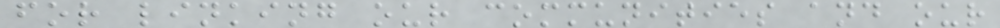for linking our communities and our
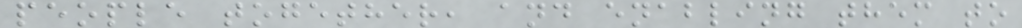people together, and enabling them to
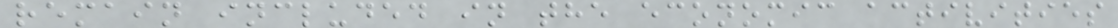remain included in the economic activities
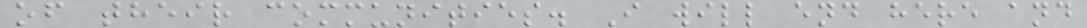of their communities. I will end here and
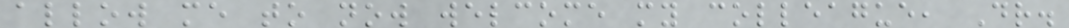allow me to now welcome my colleague, Dr.
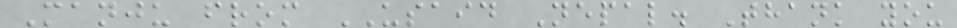Manju from USAID Nepal. Thank you
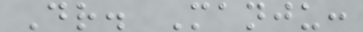Dr. Manju:
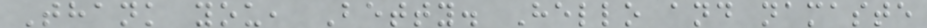Thank you, Betty. Hello and namaste
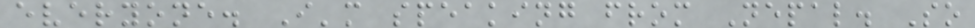everyone. I'm speaking from Nepal. So
